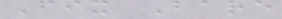Fix Bare
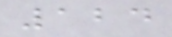124
